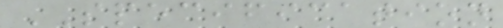SPECIFICATION
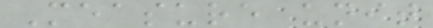Measure unit
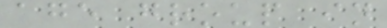age group in
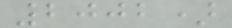2002)
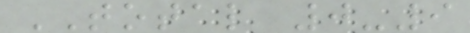TOTAL 0-9
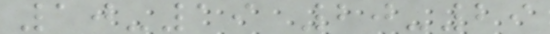10-19 20-29
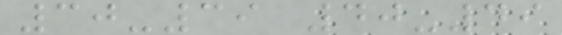30-39 40-49
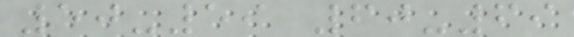50-59 60-69
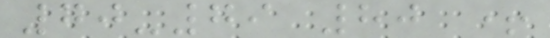70-79 80 +
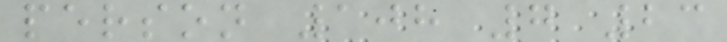person 108 7 23
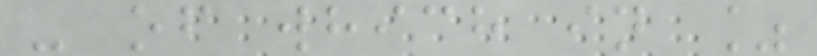- of which in %
